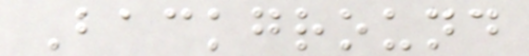Background
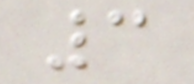3
